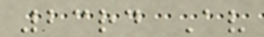23rd Av
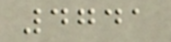4741
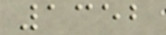1352
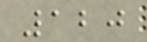120
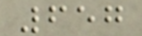657
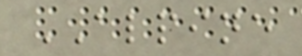ALPINE
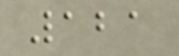121
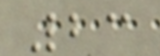23
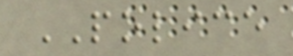POLICE
